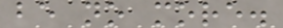be no more.
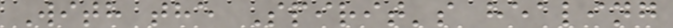With the Spirit's healing
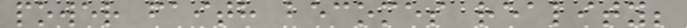power faith becomes reality;
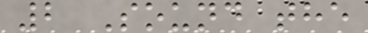2 Sound the
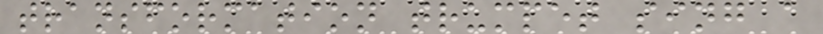transformation trumpet sing a
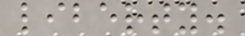liberty.
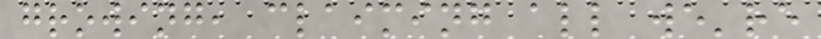growing, claiming all we're
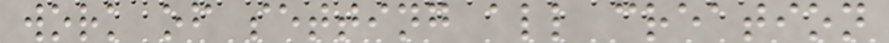work of setting all creation
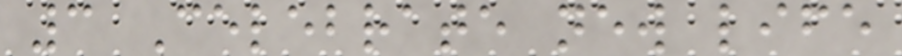3 Celebrate new life
